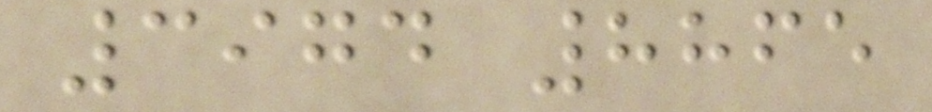3974 8865
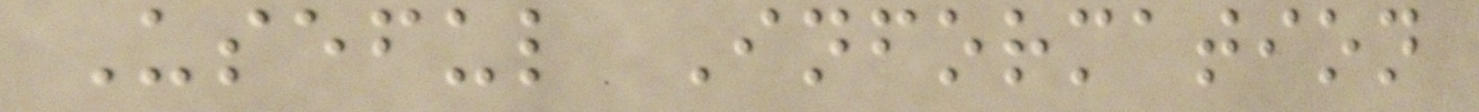Useful Information
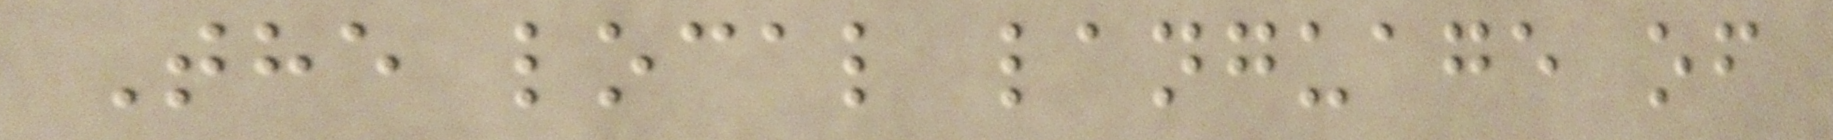The local language of
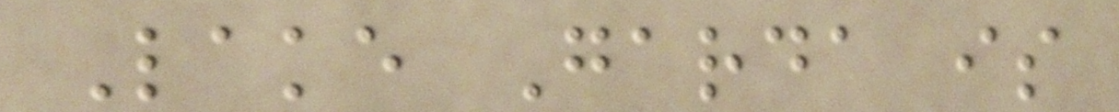Lake Garda is
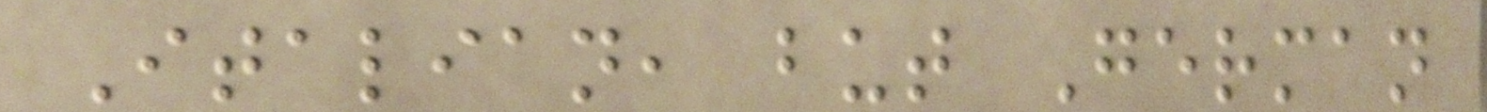Italian, but German
